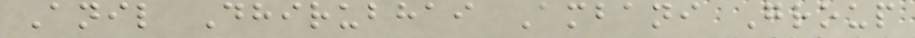Anil Dhirubhai Ambani Group
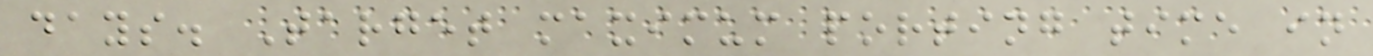days. Target maximum porting time in
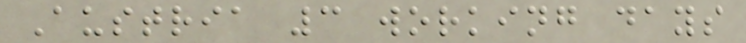Austria 3 working days
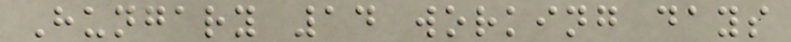Hungary 14 working days
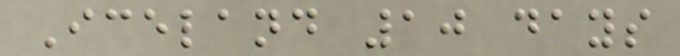Iceland 10 days
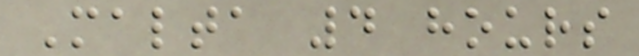Malta 4 hours
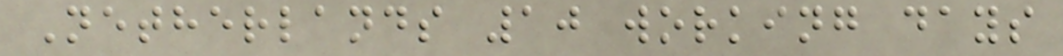Netherlands 10 working days
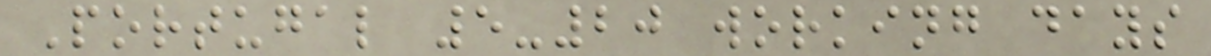Portugal 5-20 working days
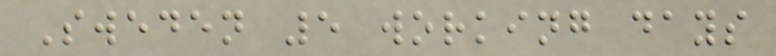Sweden 5 working days
